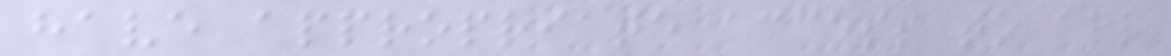have appropriate access to all
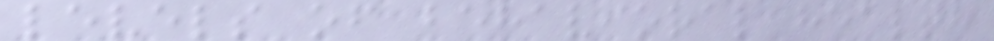levels of behavioral health
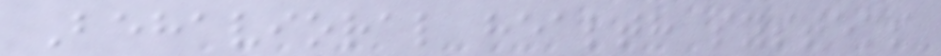Behavioral health systems
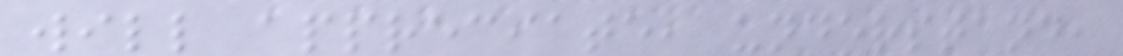will appreciate, understand,
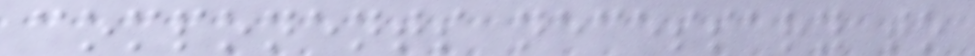components necessary to
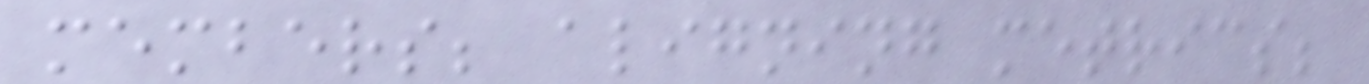members; aligning metrics;
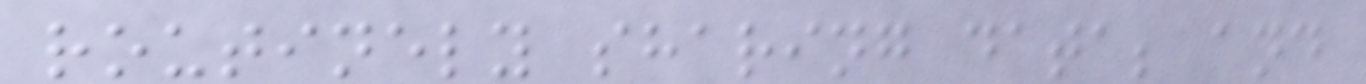routinely sharing data; and
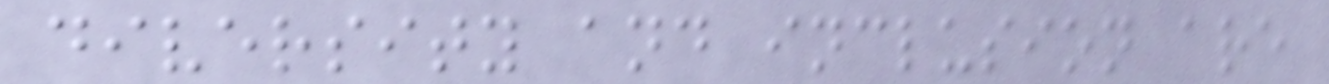diversity and inclusion are
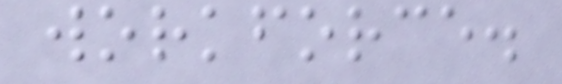workforce.
